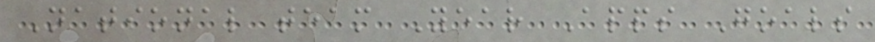National team Year Apps Goals
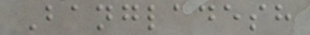Bangladesh
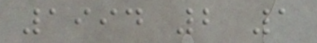1994 2 1
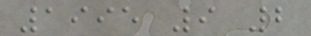1995 9 2
